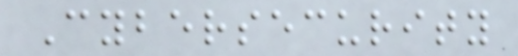Cybersecurity
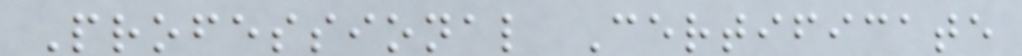Professional Certificate
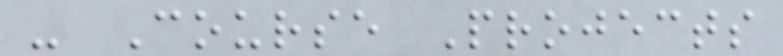- Course Projects
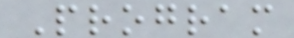Program
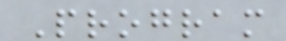Program
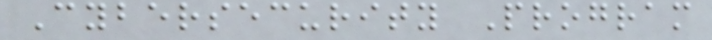Cybersecurity Program
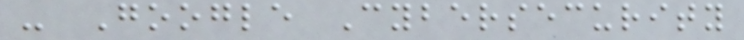- Google Cybersecurity
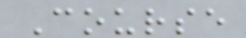Course
